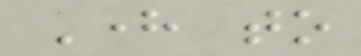Here to
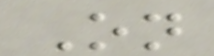On
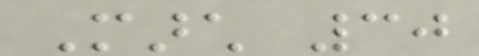March 30
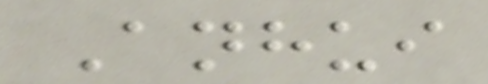Anhui
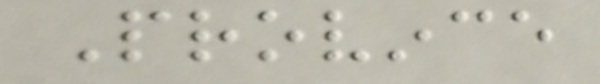Province
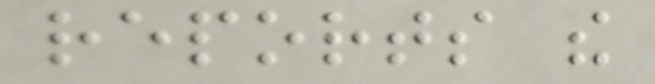reports the
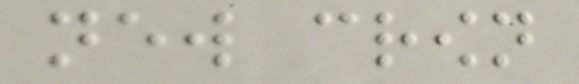new crown
